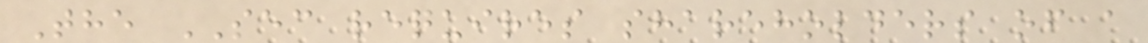The SEC requires shareholders of a
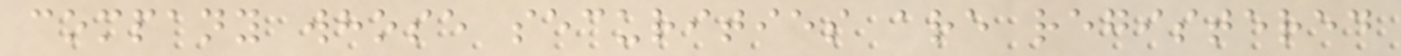company whose securities are registered
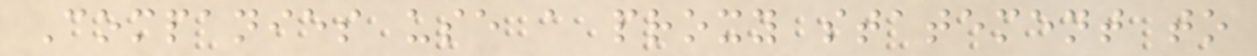Companies use a proxy statement to
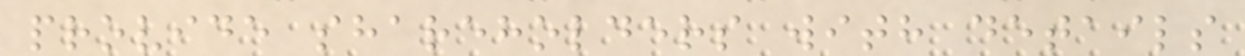provide shareholders with details
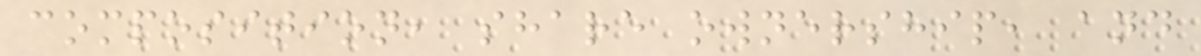composition, share ownership, and
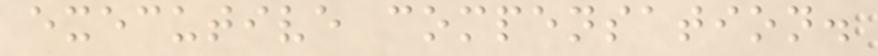executive compensation.
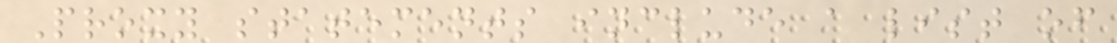Proxy statements include a list of
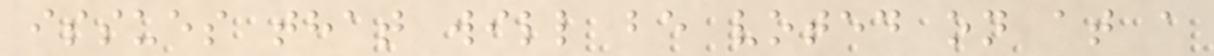issues that will be voted on at a
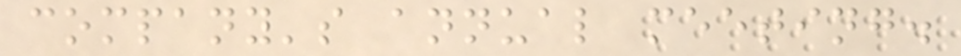company's annual meeting.
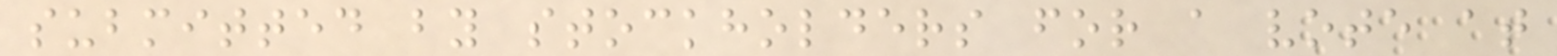submitted by stockholders for a vote at
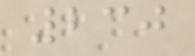230
